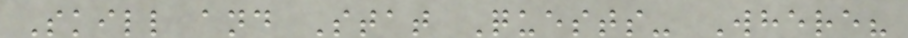Skill and Stat Quests- Where?
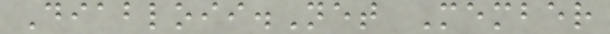Diabloii.Net Member
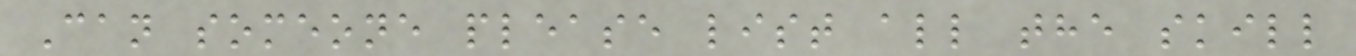Can someone please list all the skill
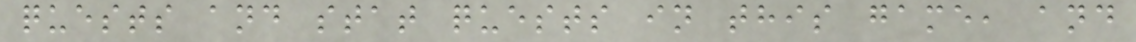quests and stat quests in this game, and
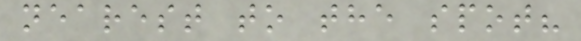nearest to the spot?
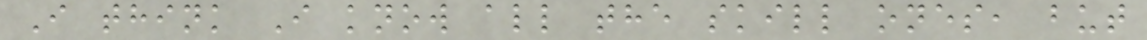I think I know all the skill ones, but
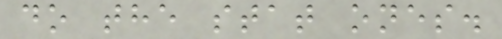do the stat ones.
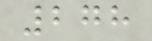278
